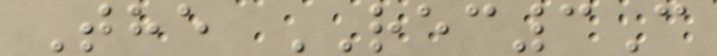The REC3C
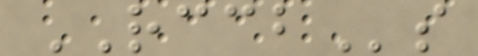RCCBs
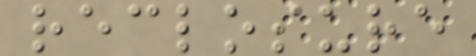reclosure
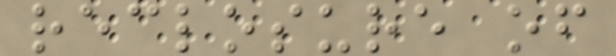reclosure of
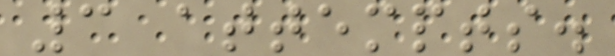3 attempts.
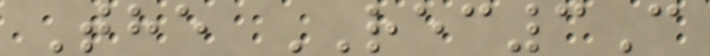The REC3C
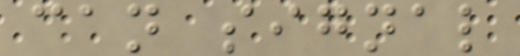can signal
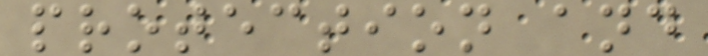protection and
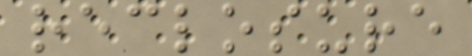reclosure
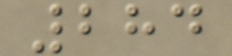284
